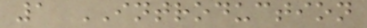1 INTRODUCTION
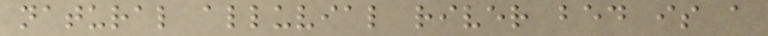natural alluvial river bed is a
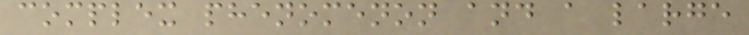complex phenomenon and a large
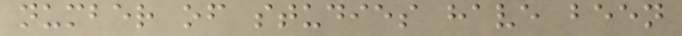number of studies have been
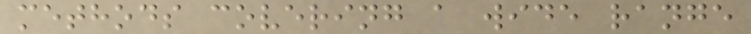methods covering a wide range
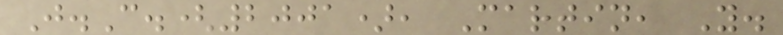J.C.(2001), Martin, Y.
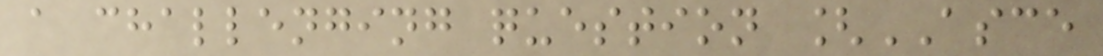a challenging question [ASCE
